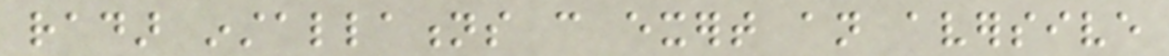radar installations can exert an aversive
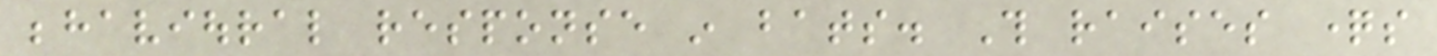behavioural response in bats. This raises questions
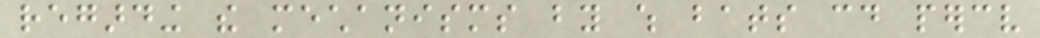regarding the mechanisms by which bats could perceive
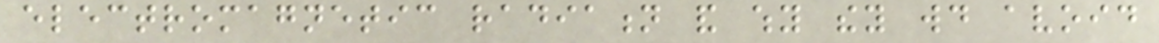electromagnetic radiation and why they would avoid
